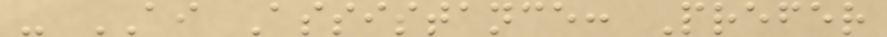- AI Assistance: Prefer
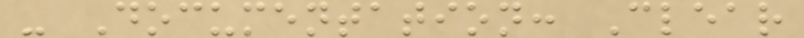- Documentation: Clear
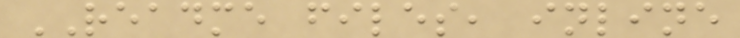README files, inline
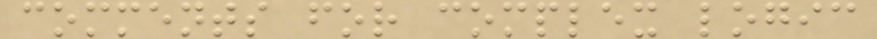comments for complex logic
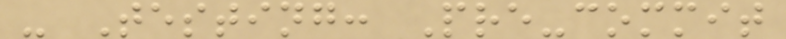- Testing: Pre-commit
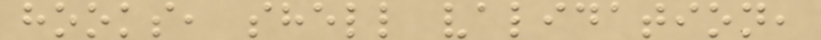hooks, shell validation,
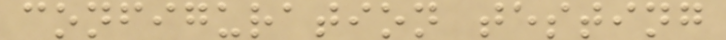configuration testing
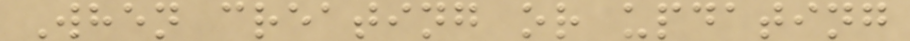When creating or updating
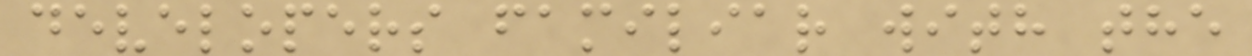developers familiar with the
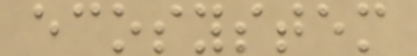ecosystem
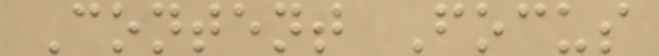Content Focus
